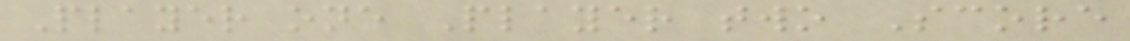Player one Player two Score
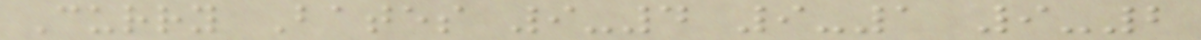Curry Bates 9-4 9-1 9-2
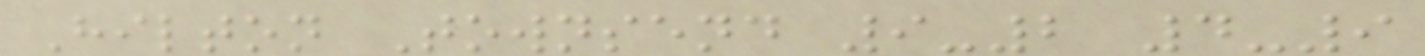Hilton Townsend 9-2 4-9
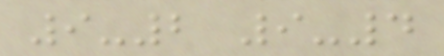9-2 9-4
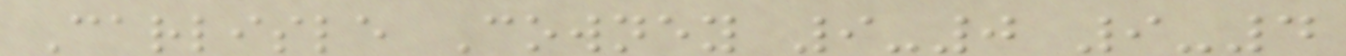Carlisle Cowney 9-0 9-4
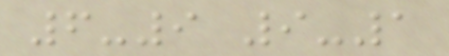6-9 9-1
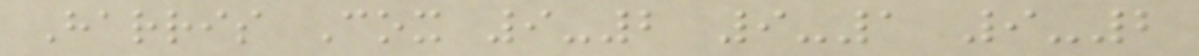Harris Cox 9-2 9-1 9-2
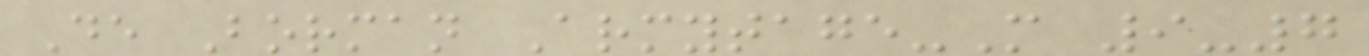De Borman Armytage-M 9-7
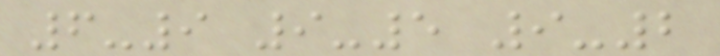6-9 9-5 9-2
